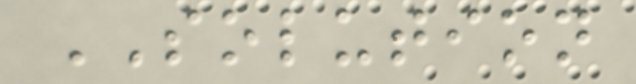SOLUTION
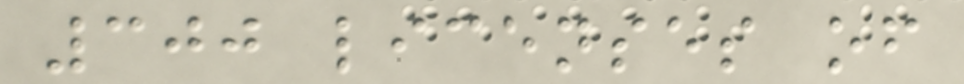300 licenses of
